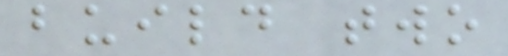build two
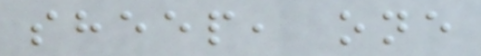sheep, one
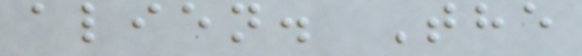alien. The
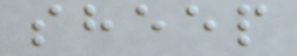sheep
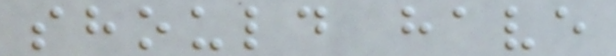should have
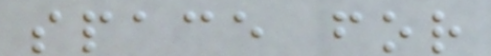space for
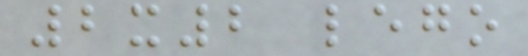2x2 lego
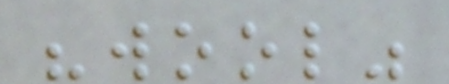"wool"
